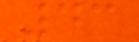43
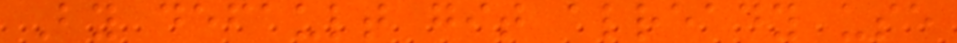By default git already use
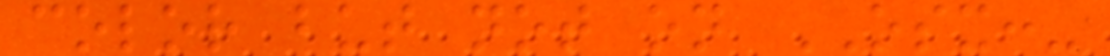color but not on OSX:-
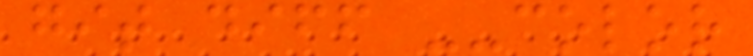git diff --color
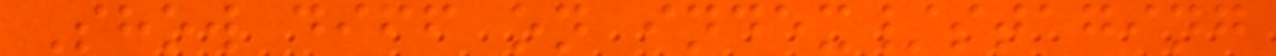Show diff on index/staging
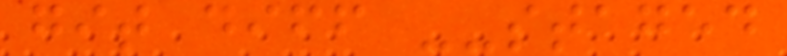git diff --staged
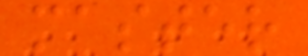master
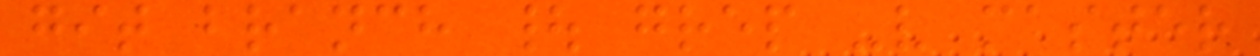git branch | grep -v master
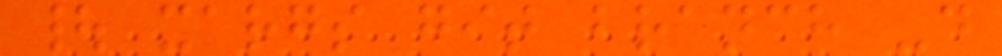| xargs git branch -d
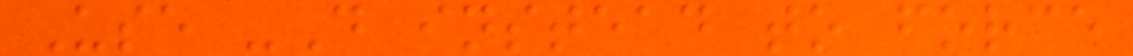Use -D instead to force
